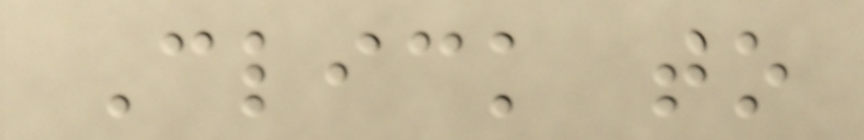Click to
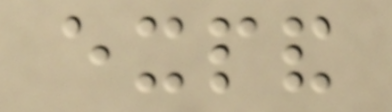expand
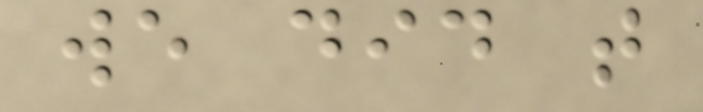we did that
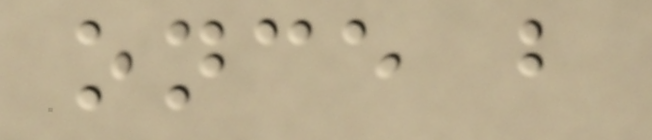once but
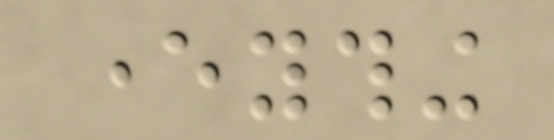everything
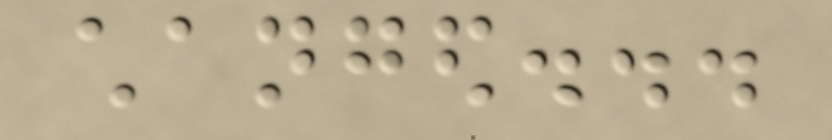changed...
